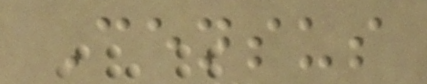Census
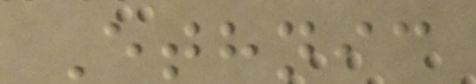Ethnic
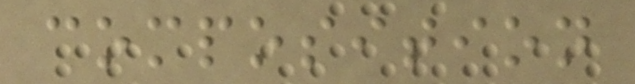composition
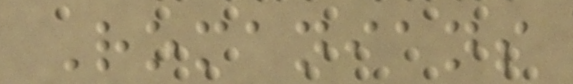Romanians
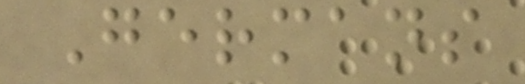Germans
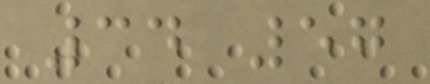34 57
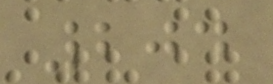204
